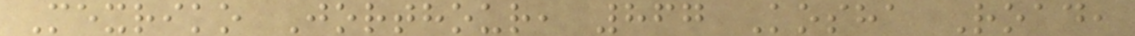Mexriko Jorthour, 867 Kosha Road,
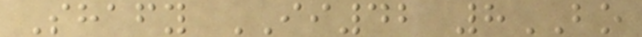Shafy II42 8BO
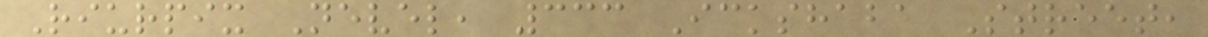Riurpix Nevel, 333 Ickshaba Street,
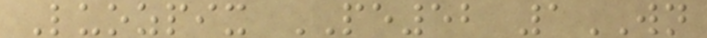Luozpix PE52 1WN
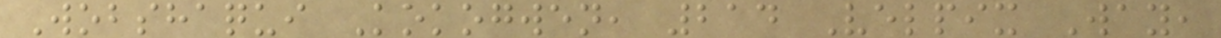Wobshaqui Kokogwen, 214 Velpix Way,
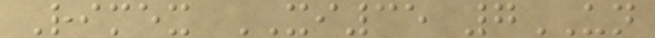Rimex XI35 7UN
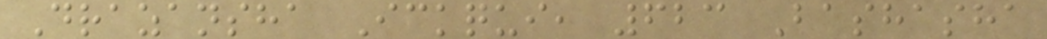Drazansha Ickqui, 623 Bashasha
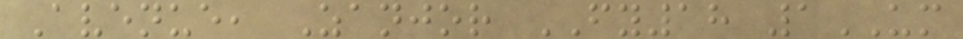Avenue, Zanjor FY18 1UM
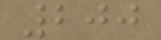200
